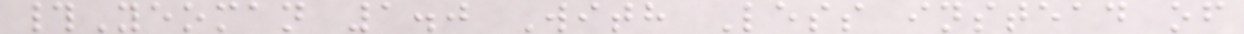#Yeoman 1.0 With Less instead of
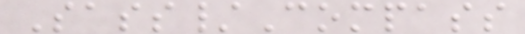Sass/Compass
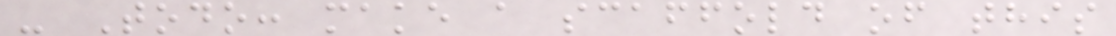- Todo: make a scaffold of this
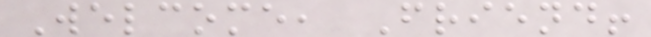Welcome, Friend!
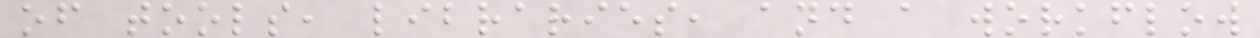of tools, libraries, and a workflow
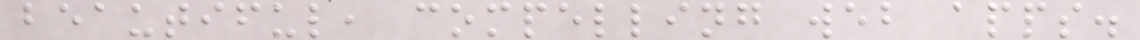beautiful, compelling web apps.
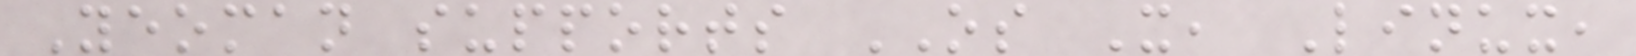Yeoman supports OS X, Linux,
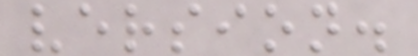version.
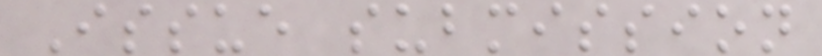Issue submission
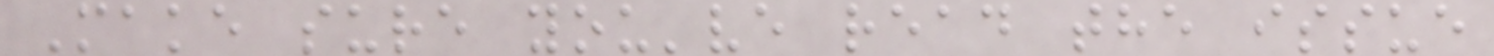Make sure you've read the issue
